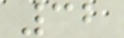32
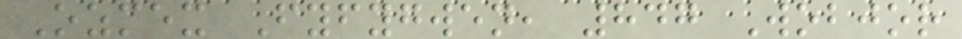Ozmex Fyfygwen, 847 Wobjor
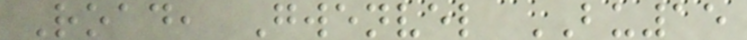Road, Gwenvel BU15
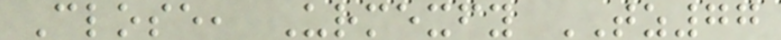Close, Urmexfy TZ77
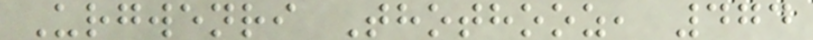Urgwenri Thothooz, 474
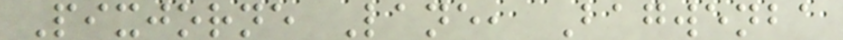Pixjorne Lane, Bagwenba
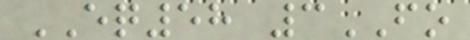EQ58 3FO
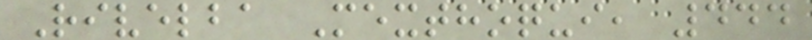Rivelba Mexthoqui, 444
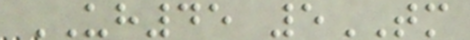UH45 5TM
